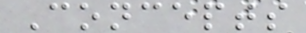Concepts
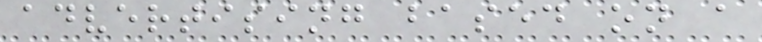advertising based on a
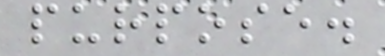purpose.
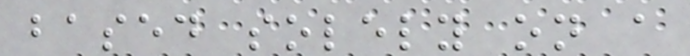based solely on a
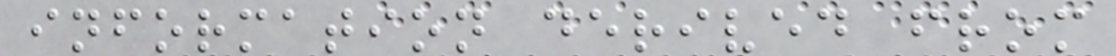information derived from
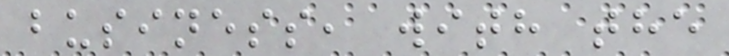business, with the
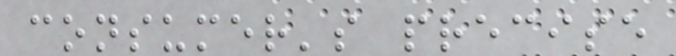consumer's precise
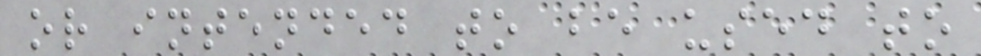or intended to be used to
